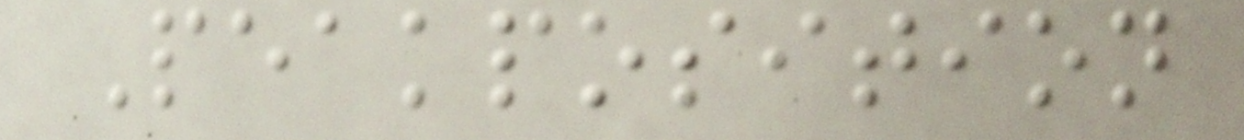Peakposition
